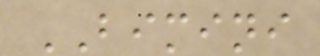BIMINI
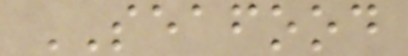SEAFOOD
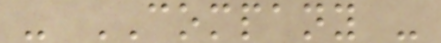- COMPANY -
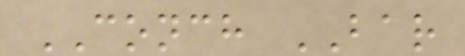CONCH BAR
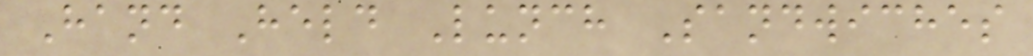Hand Held Lunch Sandwiches
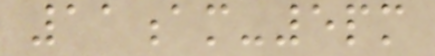11am-5pm
